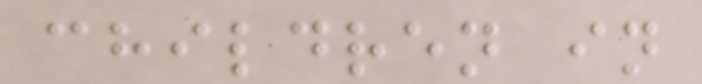children in
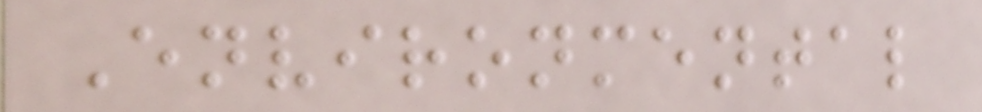Environmental
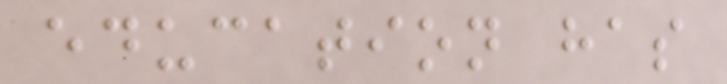education has
